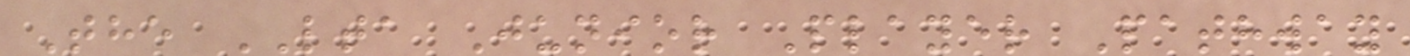The LTA Junior Player Pathway
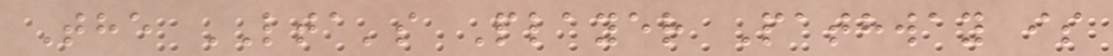The LTA's Player Pathway is
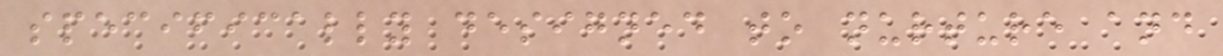specifically designed to nurture and
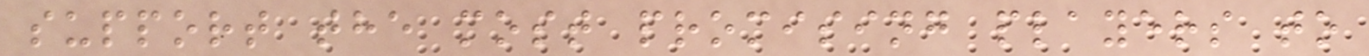support the most promising players to
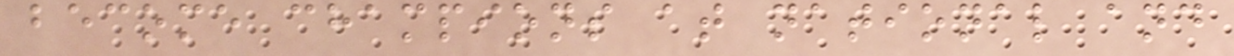become champions at national and
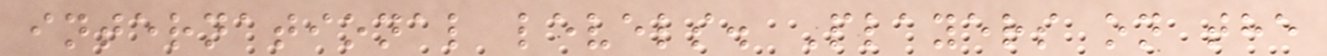international levels. Players on the
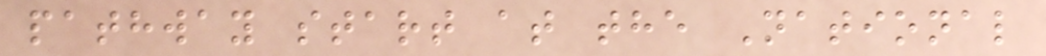pathway start at the National
